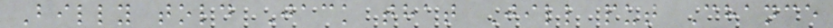Billy told Jack that Jill put Chance
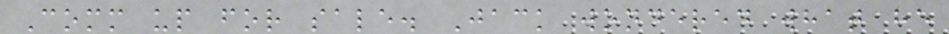Comm up for sale. Jack wondered what he
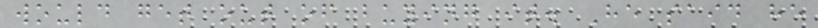would get out of buying it. He said he
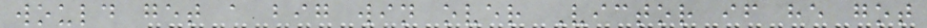would get a big win over Victor if he got
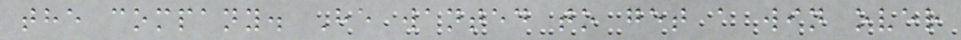the company. He wanted to get a win over
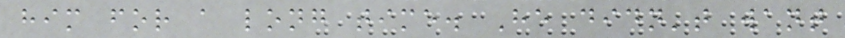him for a long time. He didn't want
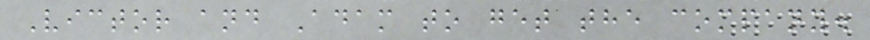Victor and Adam to get the company.
